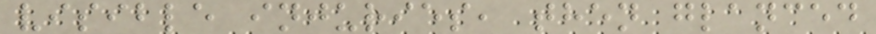visible injuries, then glanced
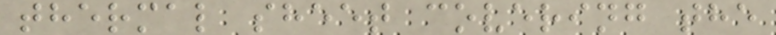thermal sheet covering the
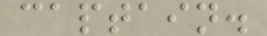captain.
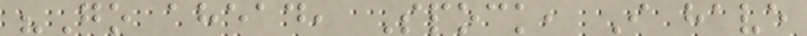"Go ahead, Spock, I have
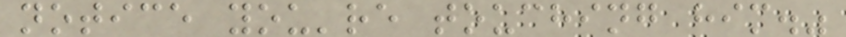notice you're touching him."
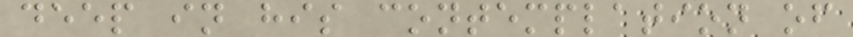deep in his contemplation of
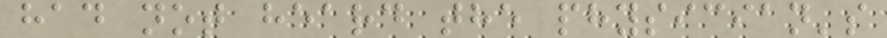had not heard the physician's
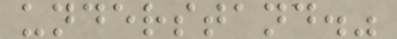understand."
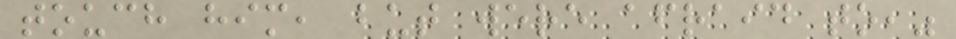touch him, but were afraid to,"
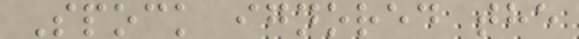Spock ignored the
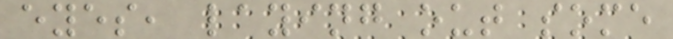eyes, laying out some
